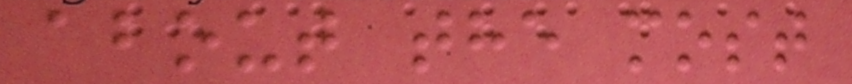about the most
